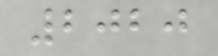2020
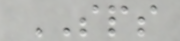SPS
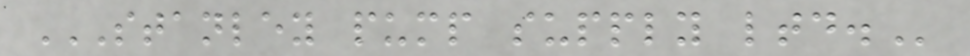STANLEY PUMP SUPPLY LTD.
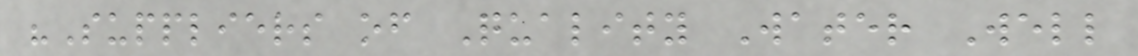"Suppliers of Quality Water Well
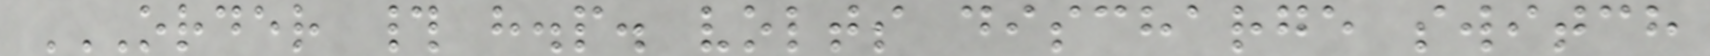ORDER # H.P. VOLTS DISCHARGE SWITCH
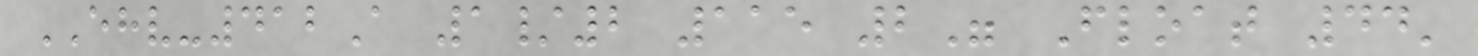EHV-412A 1/2 115 2" Float 44'
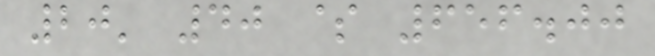20' 40 $ 656.00
